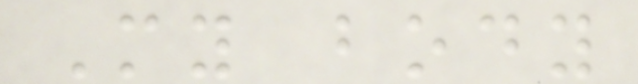My body
